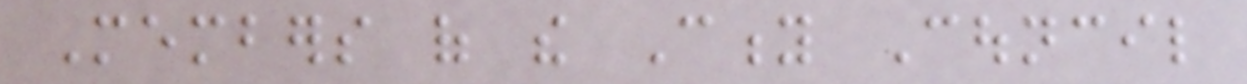Members of the City Council
